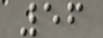56
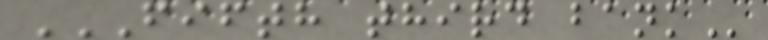FIFTH THIRD BANK
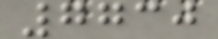7730
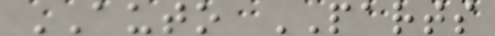AUTO PARTS
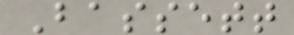Bassett
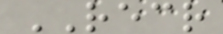RECR
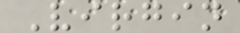Virgin
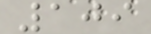109
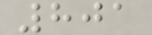801
